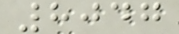8047
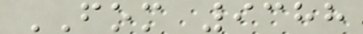FOM 9388
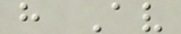h Av
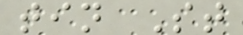tin St
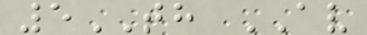5TH AV
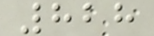828
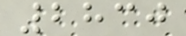2830
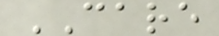CARE
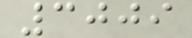3009
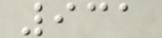931
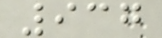937
